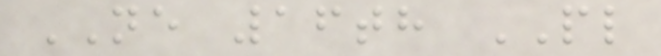NE 16th PL
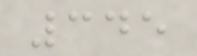345
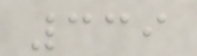339
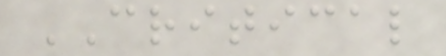CRITICAL
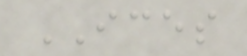ICES
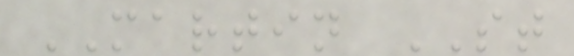MARTIN ST
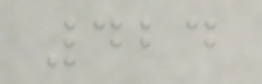424
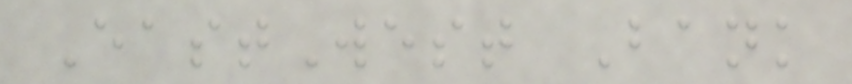EastWest Bank
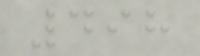498
